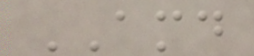AMD
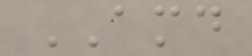AMD
